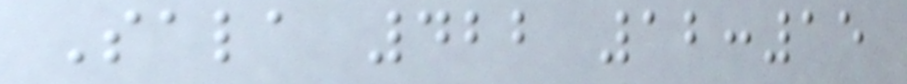Sala 422 12:15
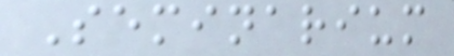Seminarium
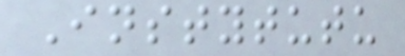Instytutu
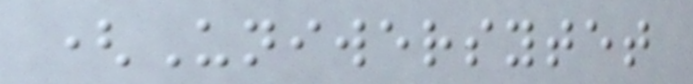(Uniwersytet
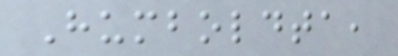Humboldta,
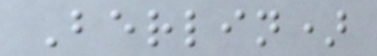Berlin)
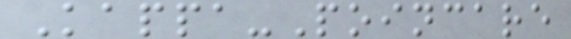Kappa-Poincare
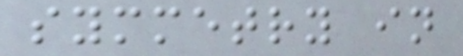symmetry in
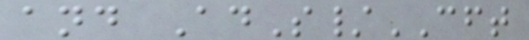and AdS/CFT
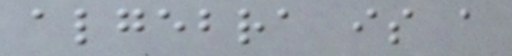algebra is a
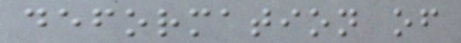deformation of
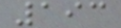193
